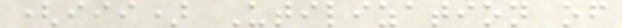(iii) Utilization of
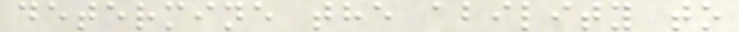determine the ability to
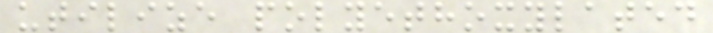utilize polyethoxylated
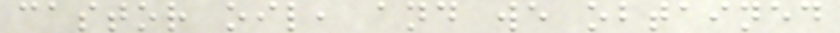castor oil, and we obtained
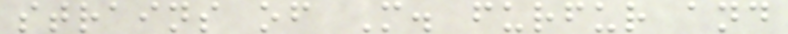strains of M. furfur and
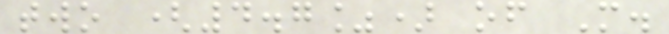two (4.7%) of M.
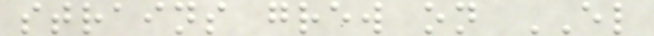strains grew on EL
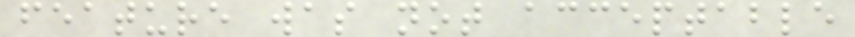feature was not acceptable
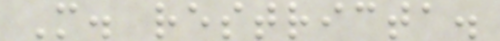M. restricta.
